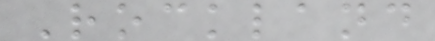Rockland
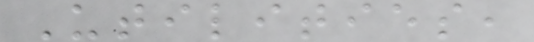Utilities,
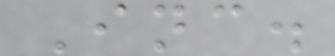Inc.
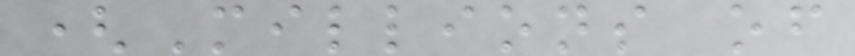(Millions of
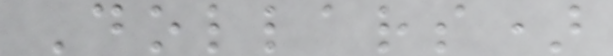Dollars)
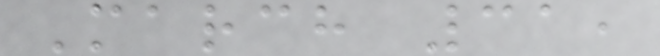March 31,
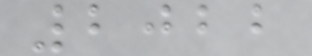2022
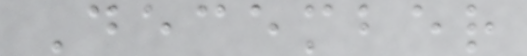December
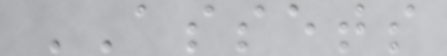ASSETS
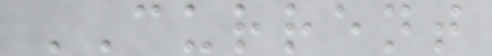CURRENT
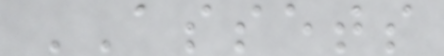ASSETS
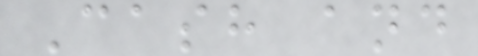Cash and
